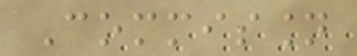Commission
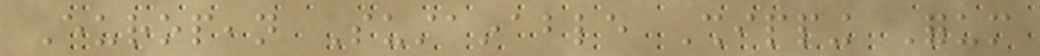European Sustainable Shipping Forum
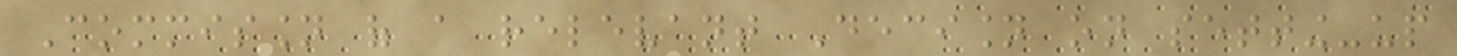Commission of a relevant Decision on setting-up
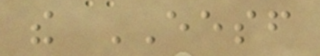the EESF
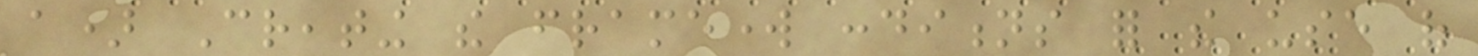a) Creating the framework conditions for the use of
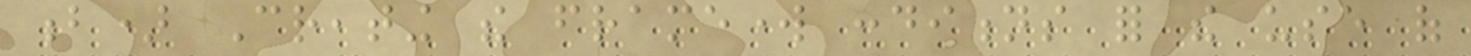b) Creating the framework conditions for the use of
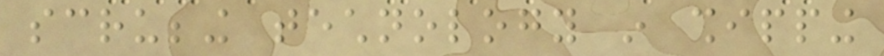scrubbing technology in shipping
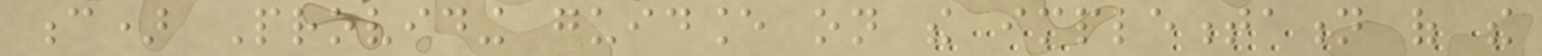c) Providing guidance on the implementation of the
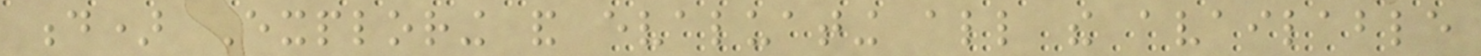d) Exploring and evaluating all the available
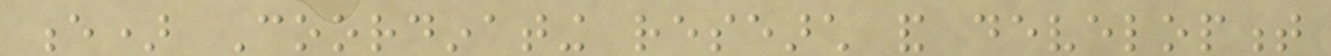e) Coordinating research and development
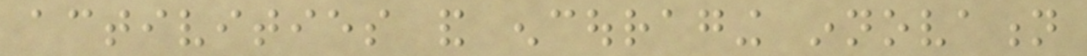activities and encouraging innovation
